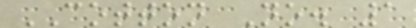COTTON No. 1
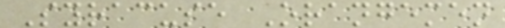Syracuse Orangemen
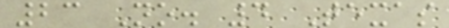23 No. 4 Texas
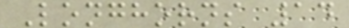Longhorns 14
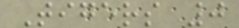Tigers 0
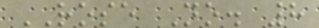ROSE No. 8
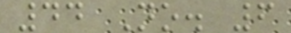44 No. 6
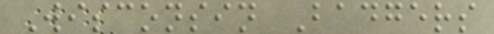Wisconsin Badgers
